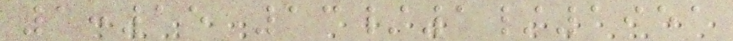1:15 13/1/1951
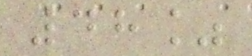48%
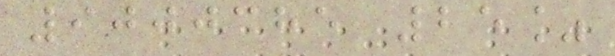9000385 25%
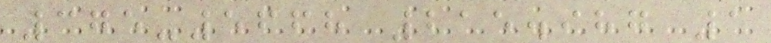375-5668 215.987 1
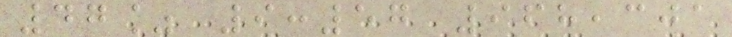47% 9:57 968,301
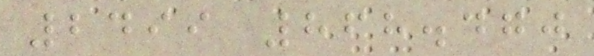2499 868.470
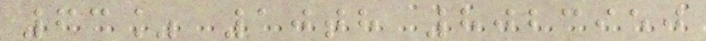63% 10th 8023950
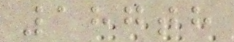187th
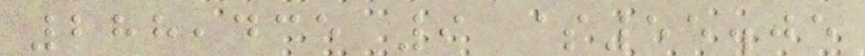288,435 9 $55.05
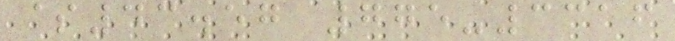$43.57 775-3316
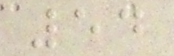54
